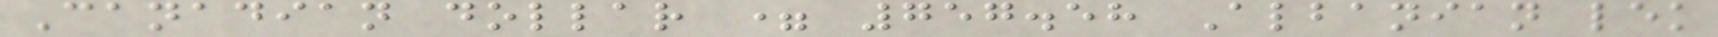Canadian dollar = 757.58 Albanian lek
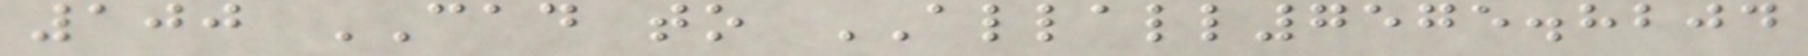100 CAD to ALLALL7575.8204
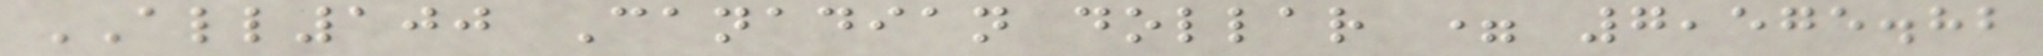ALL100 Canadian dollar = 7,575.82
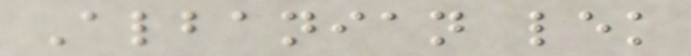Albanian lek
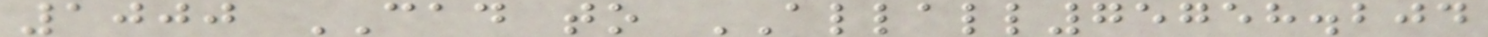1000 CAD to ALLALL75758.204
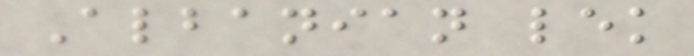Albanian lek
